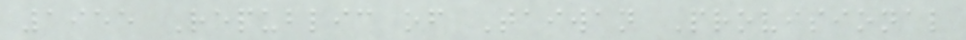1955 Republic of Taiwan Provisional
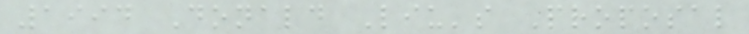1994 Donald Liu's Proposal
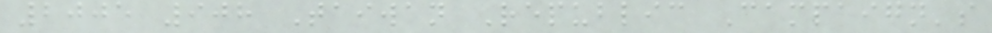2005 908 Taiwan Republic Campaign's
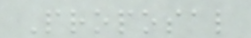Proposal
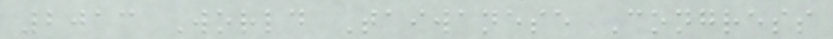2013 World Taiwanese Congress
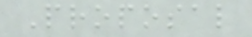Proposal
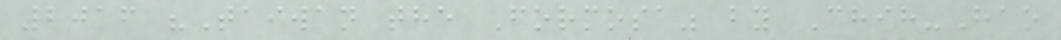2016 "Taiwan the Formosa" by Chih-Hao
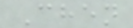Chen
